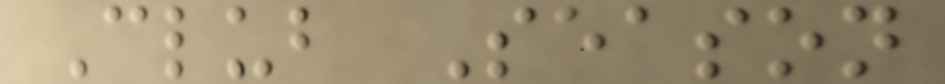Club Season
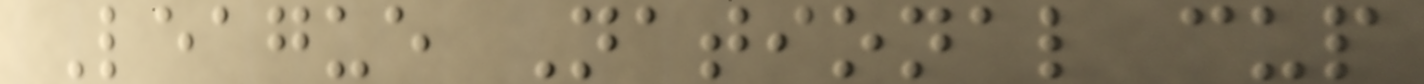League National cup
